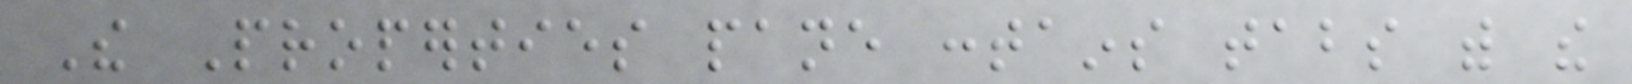The Properties pane contains tabs with the
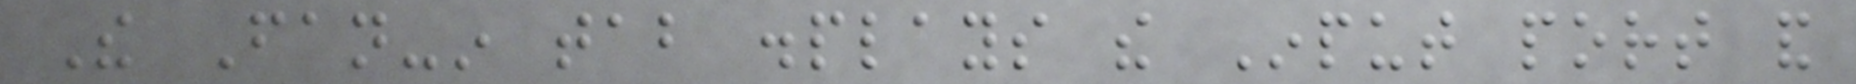The Fan-in tab displays the Input port and
